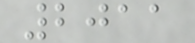2011
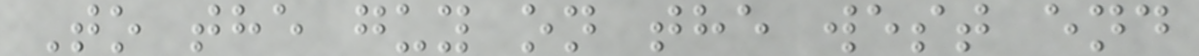To the guy on the west end
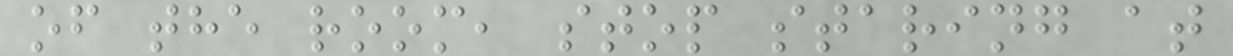of the room, stop staring at
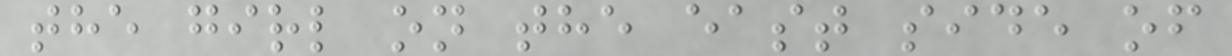the girl on the east side of
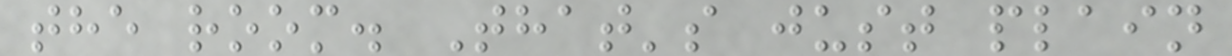the room. That's just plain
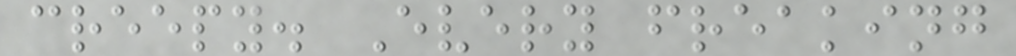creepy. Every freaking
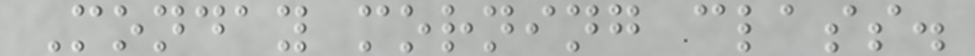Monday morning class.
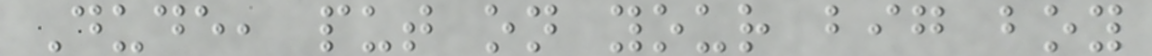Dude, put on your big boy
